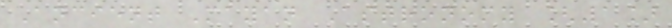Ancient Mayan Astronomy [1]
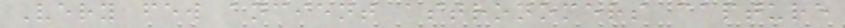Very few ancient astronomers capture
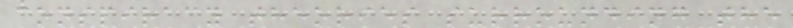conspiracy theories surrounding the
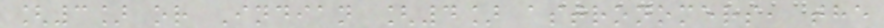[3] or Indian [4] astronomers, the
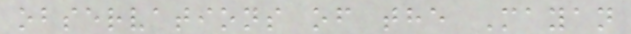observations of the Mayan
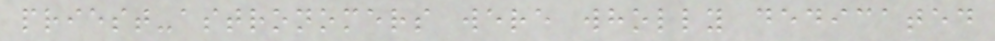priest-astronomers were wholly dedicated
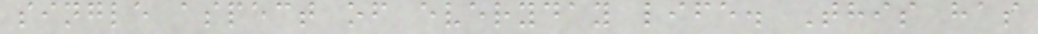single aspect of everyday life. This has
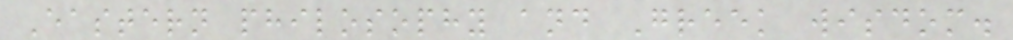Eastern philosophy and Greek wisdom.
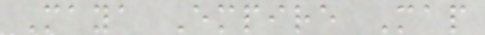Maya Empire Map
